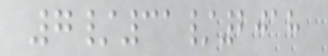7/31/2018
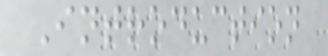Introduction
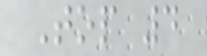Top 4
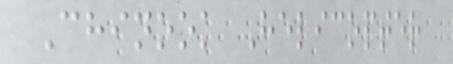Chinook Helicopter
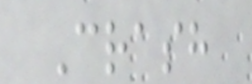Crash
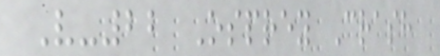V-22 Osprey Crash
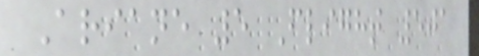Ariane 5 Flight 501
